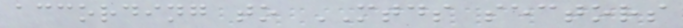according to MTDS sectors
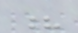?
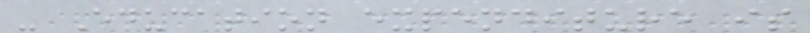- Education expenditure is
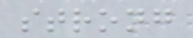strong
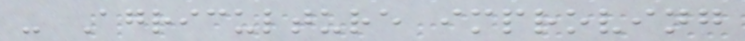- Agriculture improving
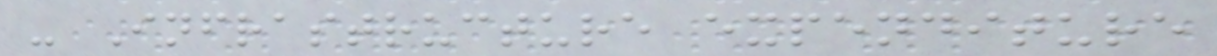- Infrastructure expenditure
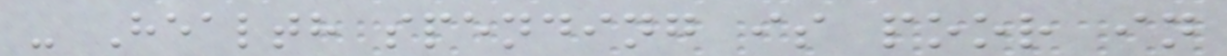- Health spending is poor in
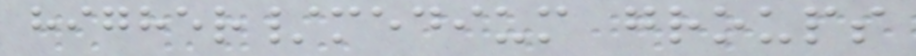higher/medium groups
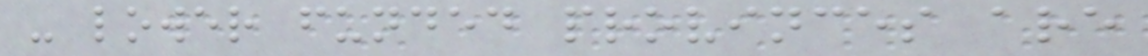- lower funded provinces are
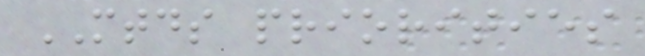MTDS priorities
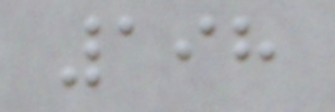198
